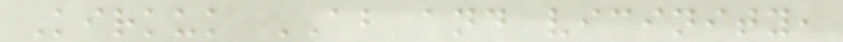Kirkuk AB and vicinity,
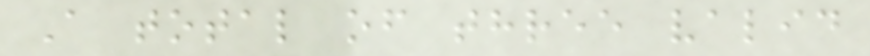A total of three valid
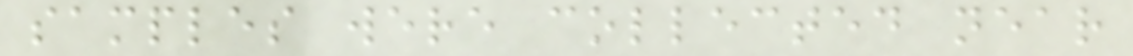samples were collected near
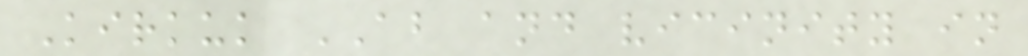Kirkuk AB and vicinity in
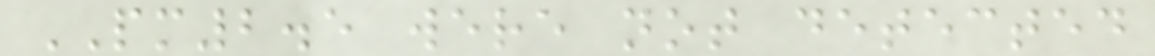PM2.5 were not detected
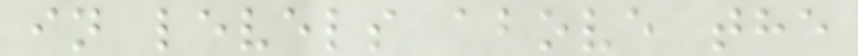in levels above the
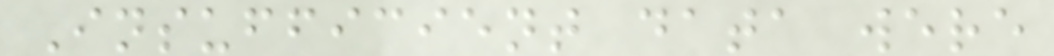Insufficient data were
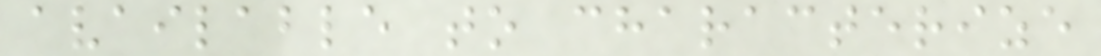available to characterize
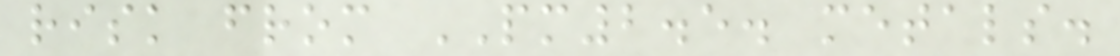risk from PM2.5. metals.
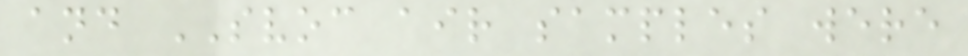and SVOC air samples were
